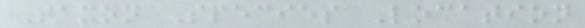Taxon Species Location
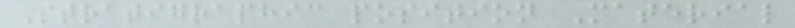Stratigraphic position Material
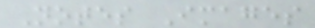Notes Images
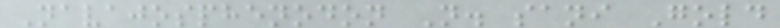Navajosphenodon N. sani Gold
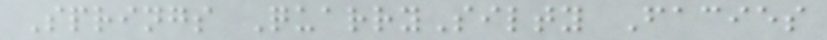Springs QuarrySilty Facies
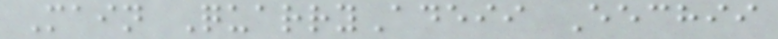Main QuarryAdeii Eechii
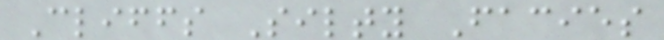Cliffs Silty Facies
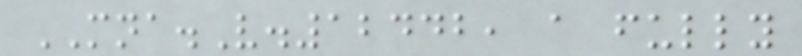MNA.V.12442, a fully
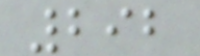292
